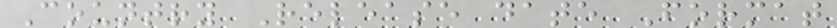Country Release date Format
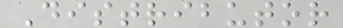Distributor
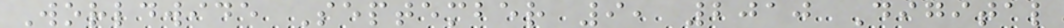Worldwide September 9, 2010 Digital
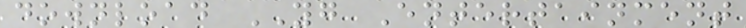download YG Entertainment
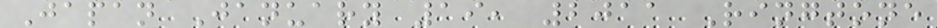Japan January 19, 2011 Ringtone
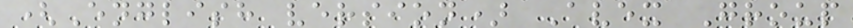(English version) Avex Group
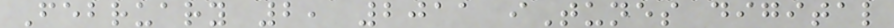February 2, 2011 iTunes digital
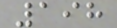198
